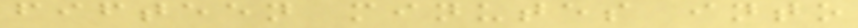fifteen minutes into
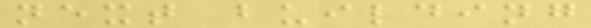next building
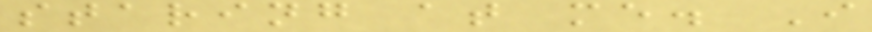staring at me. I
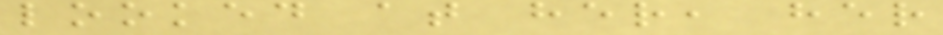looked at her, her
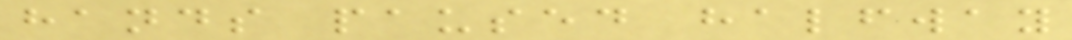hands paused halfway
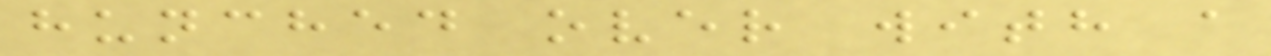hunched over with a
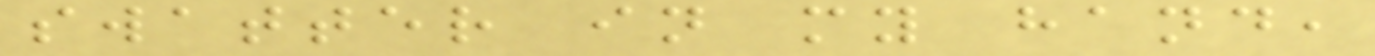swatter in my hand,
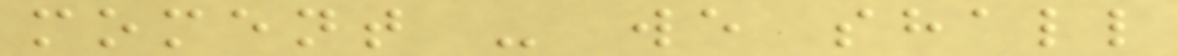moment - we shall
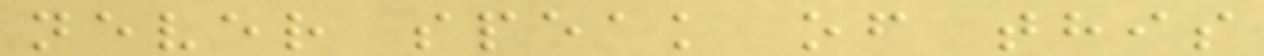never speak of this
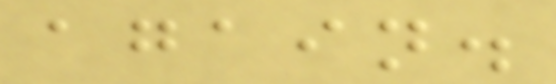again.
